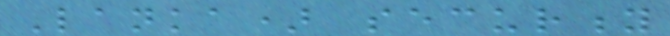Lanka) security
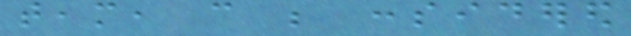team, can be considered
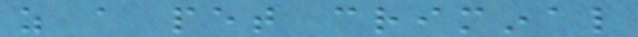as a pet criminal
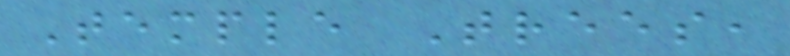Temple Trees,
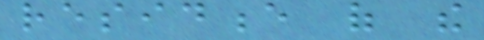residence of the
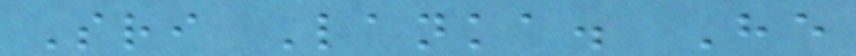Sri Lanka. He
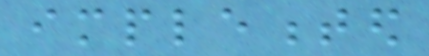implemented
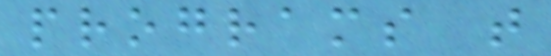programs that
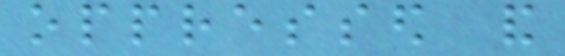oppressed and
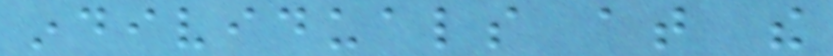individuals at the
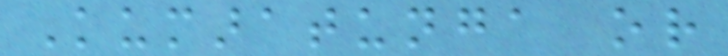Kumaratunga or
